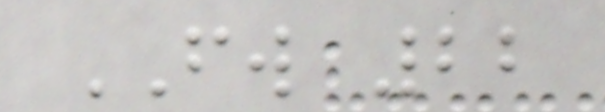FW 22
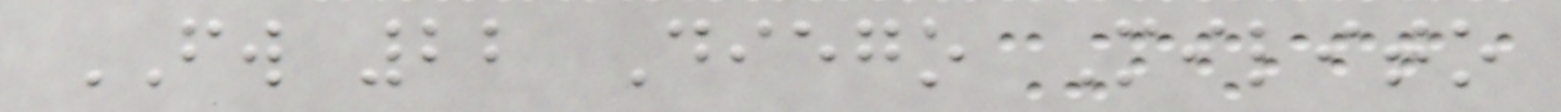FW 22 Diego Milito
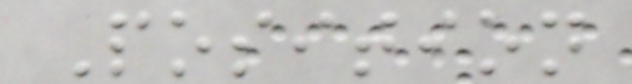Position
